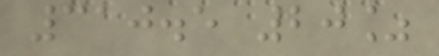310.5 20%
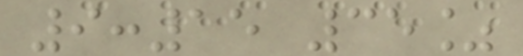9:15 35%
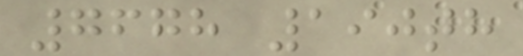7678 190th
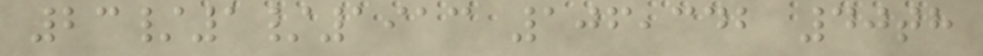23/1/1913 106,342 40th
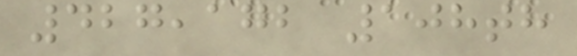427,172 108th
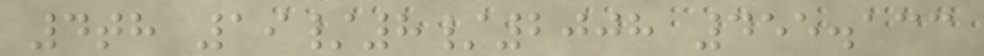4th 19/8/2008 455.133
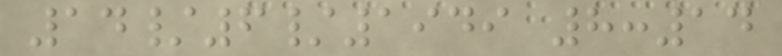14/6/1949 8:14
